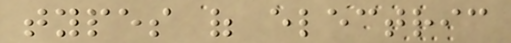types of electric
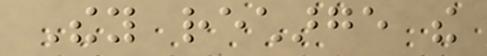They recharge the
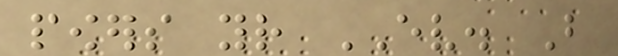powers your EV. But
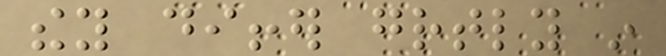they differ greatly in
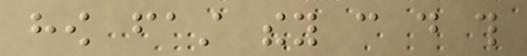how fast they can do this
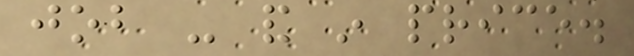job - and in price.
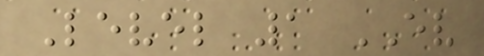Level 1 EV
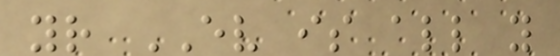your EV is all you
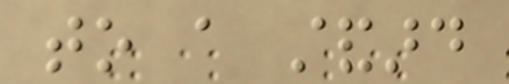to a standard
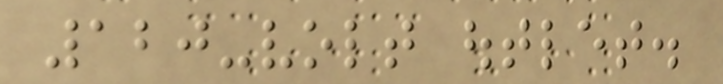120-volt outlet.
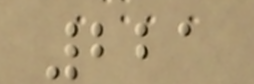221
